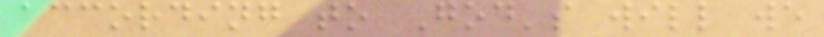according to God's will we
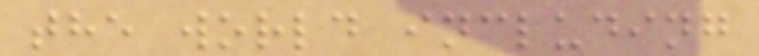the world including
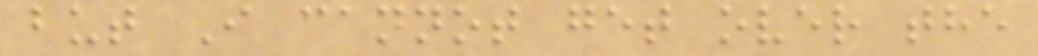but I cannot get over the
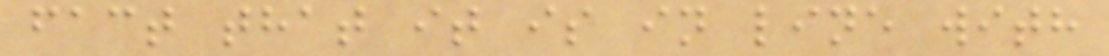fact that it is in line with
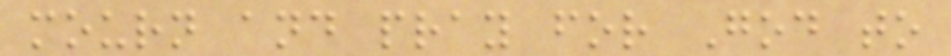mourn and pray for God to
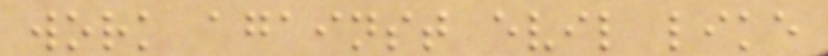work against evil like
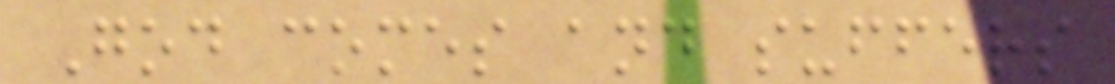God comes and suffers
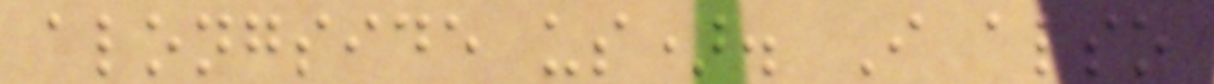alongside us). I also
